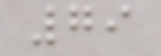79
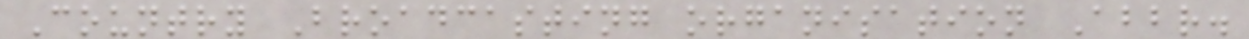Country Broadcasting organisation Abbr.
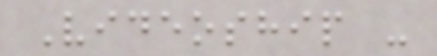Videoship -
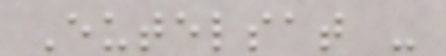Eutelsat -
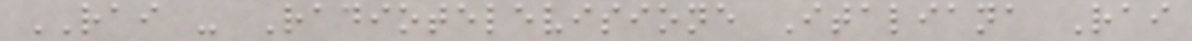RAI - Radiotelevisione Italiana Rai
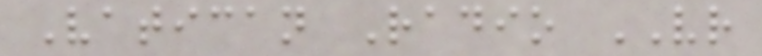Vatican Radio VR
